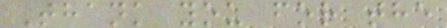Thank you for the
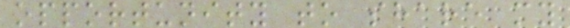opportunity to share my
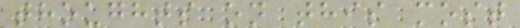thoughts on this most
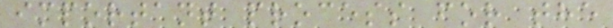important process for the
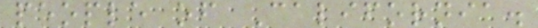people of California.
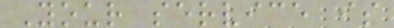Your service is
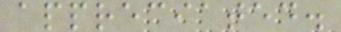appreciated.
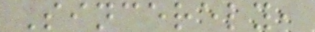Sincerely,
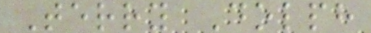Terry Dolph
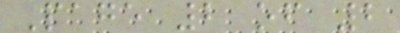Page 2 of 2
